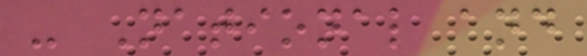- National and
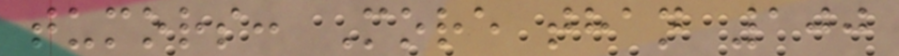tumors: More than 100
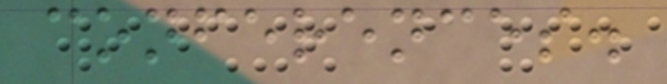conferences.
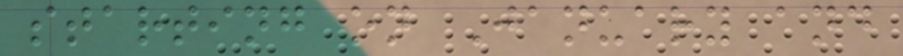starting on January and
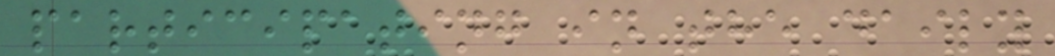participating in the daily
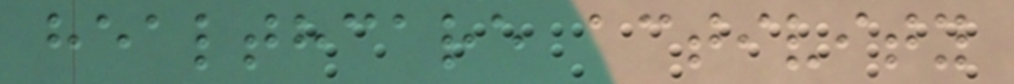healthcare activity
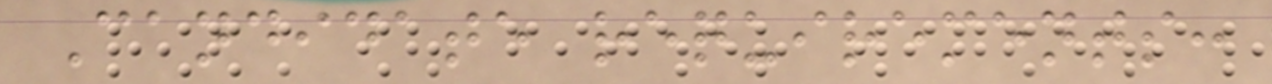Candidate requirements:
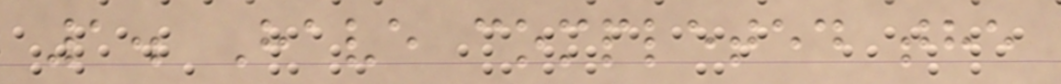1. Have completed the
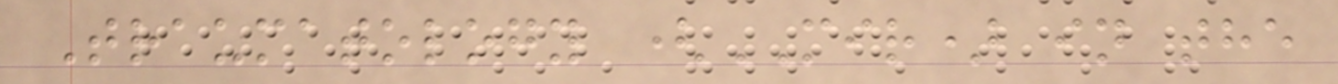Traumatology (MIR) in the
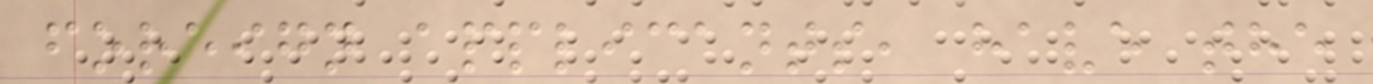foreign applicants, have the
